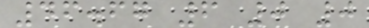46.67 6 0 0
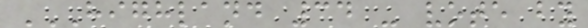HIGHLAND 34 - VOTE BY
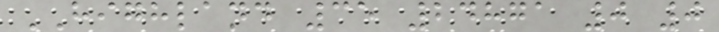HIGHLAND 35 24871 0 0
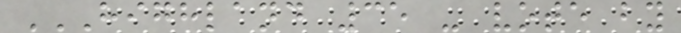HIGHLAND 35 - VOTE BY
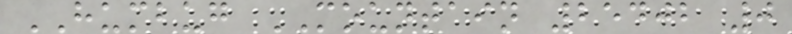HUMBUG MOUNTAIN 25402 0
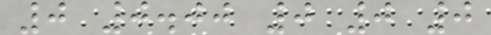0 0.00 0 0 0
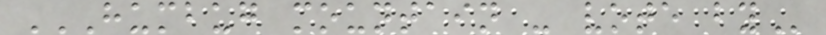HUMBUG MOUNTAIN - VOTE BY
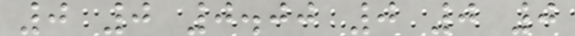0 0 0.00 0 0 0
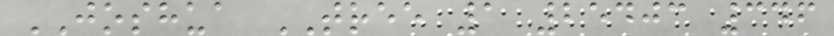JOSHUA TREE 1 25403 346
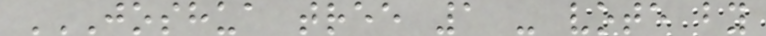JOSHUA TREE 1 - VOTE BY
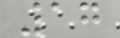17
